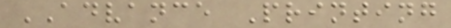ADVANCE Printing
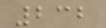232
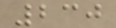230
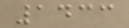1433
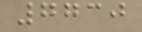7730
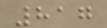817
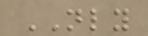NLY
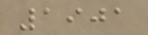1901
